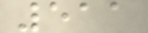511
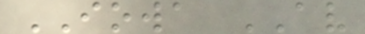IOWA AV
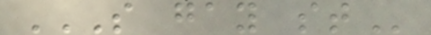S GAY ST
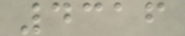4316
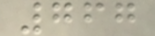767
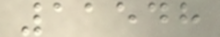11548
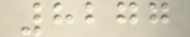8277
